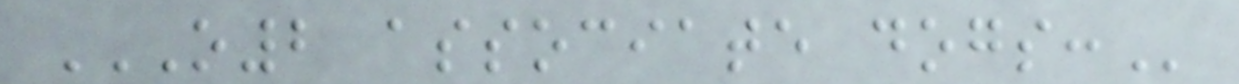O2 ASSOCIATE DOGS:
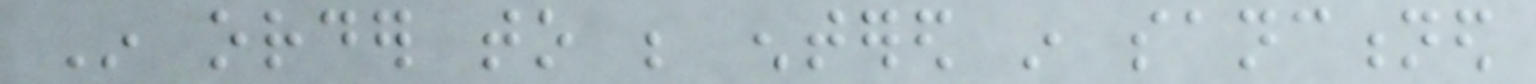In order to be entered in sanctioned
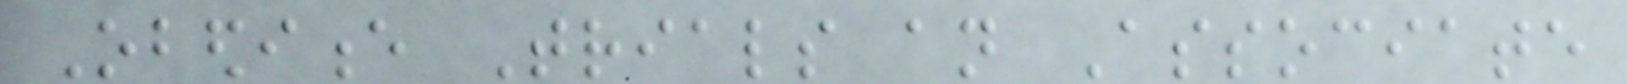Obedience Trials an Associate
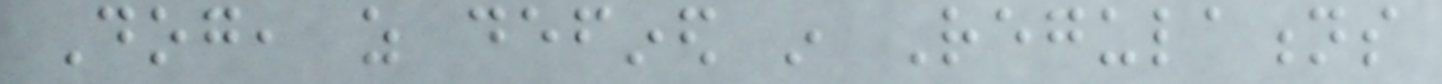Dog, as defined in Regulations
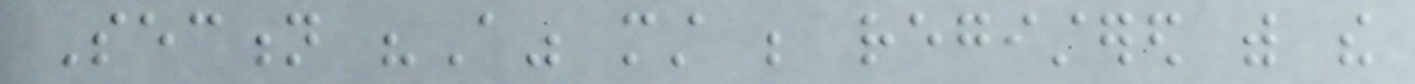Section "A" must be registered with the
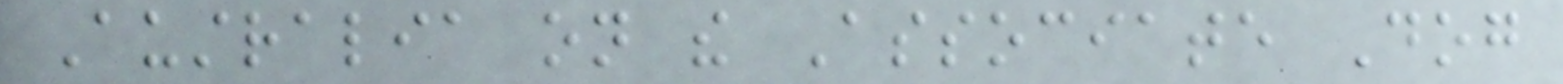Australia on the Associate Dog
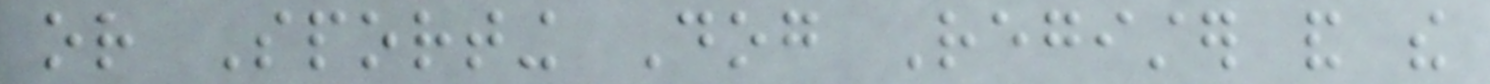or Sporting Dog Register and the
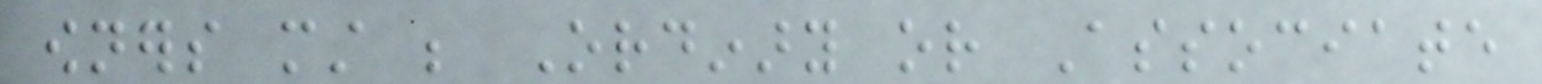owners must be Ordinary or Associate
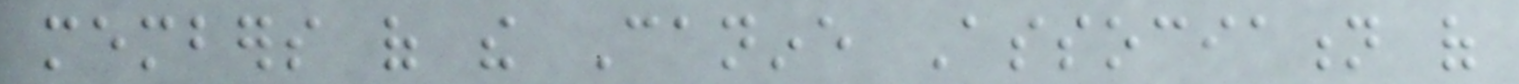members of the Canine Association of
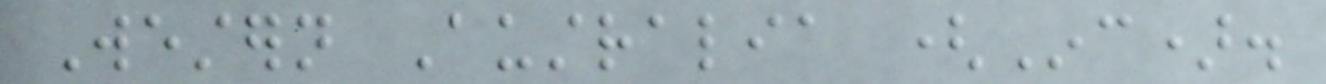Western Australia (Inc).
